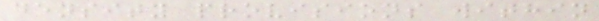density provisions within
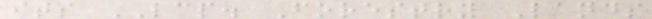its LCP. Forestry Lands
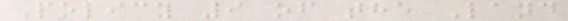Policy 9 of the Land
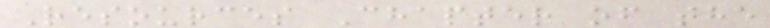Resources Chapter of the
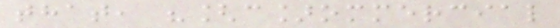that, "[c]ommercial
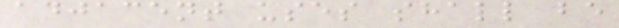adjacent uses shall be
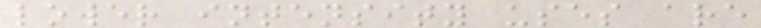lower intensity uses are
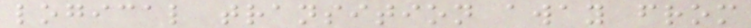logical transition away from
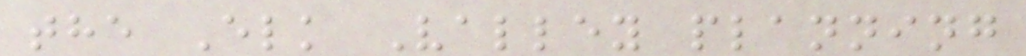the Elk Valley planning
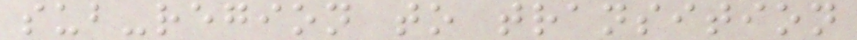sub-region to transition
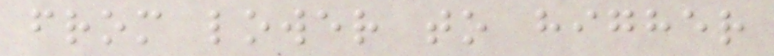from lower to higher
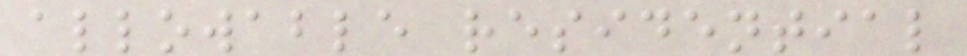allowable residential
